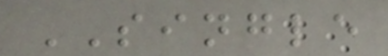SINGLE
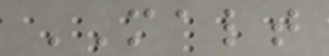MALT
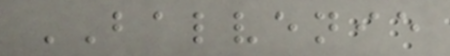BALVENIE
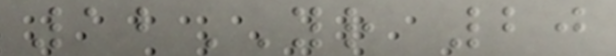12YR 20
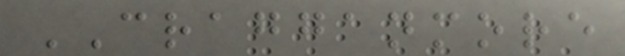CRAGGANMORE
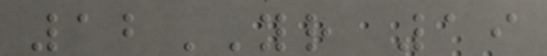12YR 19
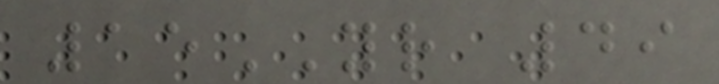15YR 49
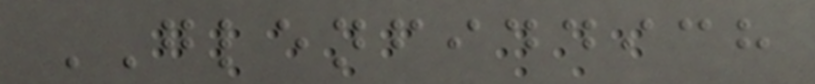GLENFIDDICH
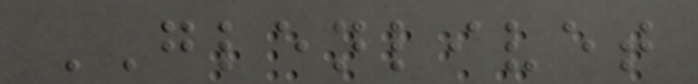GLENLIVET
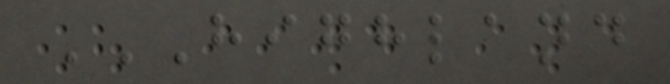HIGHLAND
